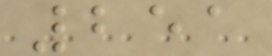251
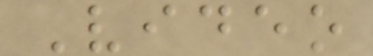Video
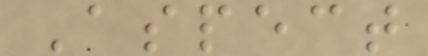Aspect
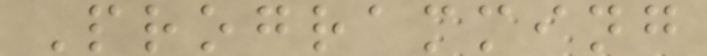Programming
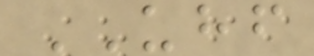UHF
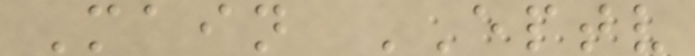Main EPTV
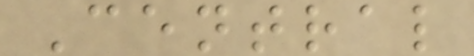Central
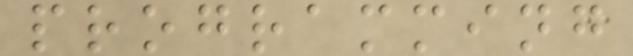programming
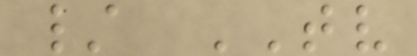/ TV
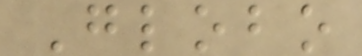Globo
